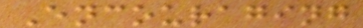Encouraging
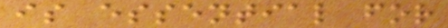is essential for
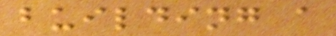building a
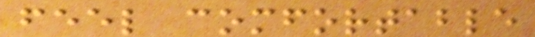feel comfortable
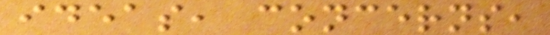ideas, concerns,
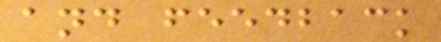and feedback
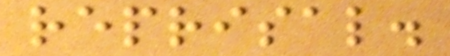reprisal.
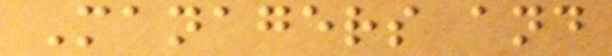Managers and
